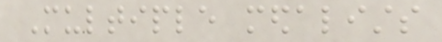Multiple medalists
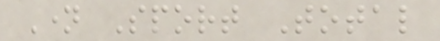Name Sport Total
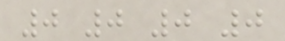0 0 0 0
